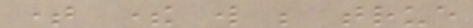time there will be true
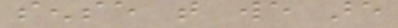sense that we are
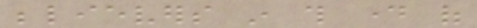believers in this day of
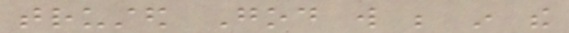trusted God will be in the
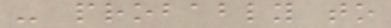- probably to
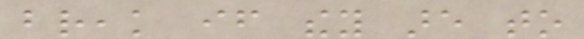break if they are to
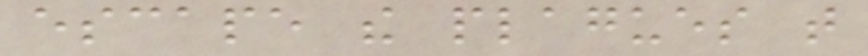escape the plagues that
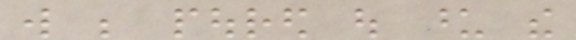will be poured out upon the
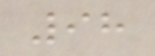98
